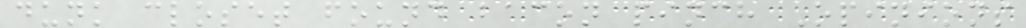dunk closet found bacon pinch Opinions
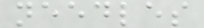needles
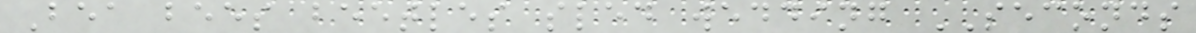Bea bees beetles sled wedding SECONDS
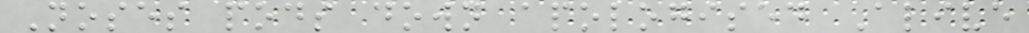Noses pods down apologised Alive
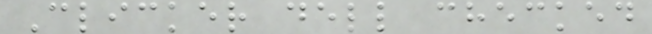Clicker dell checked
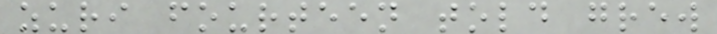zuri fourteen told grew
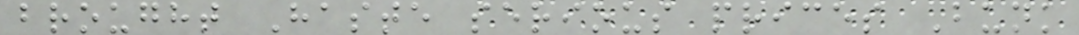brought Haste serious prices Bunk
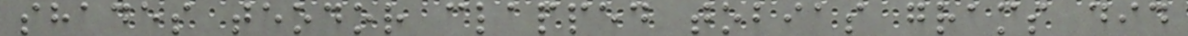shades teodor clapped tobias grams did
